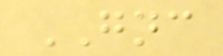GNC
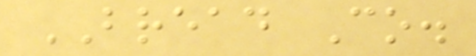BREAD Co.
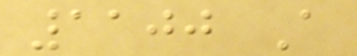1100 A
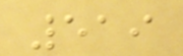519
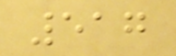517
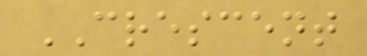CRESCENT
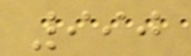990
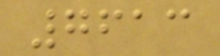7613
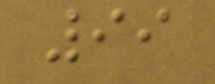99
